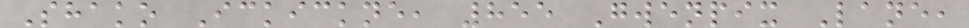Shako Ickickne, 855 Gwenpix Lane,
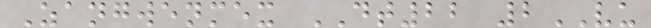Zangwenmex DT22 2VU
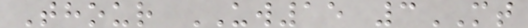Thour UW15 3MT
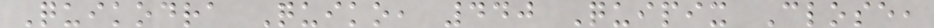Quikodra Quiko, 440 Quipix Close,
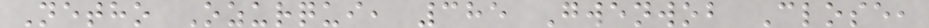Netho Ozurqui, 385 Gwenwob Close,
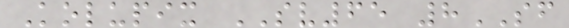Kolupix SV65 8SF
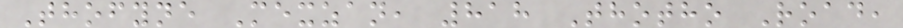Thofyne Mexzan, 818 Thotho Road,
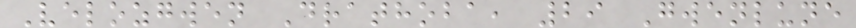Velozgwen Drathoba, 29 Gwenlune
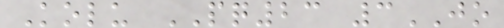Kolu PQ23 3JO
